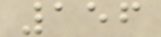156
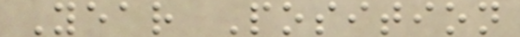Year Position
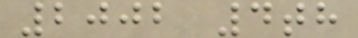2002 4th
